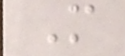M
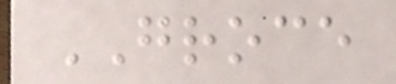GROCE
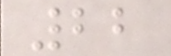22
